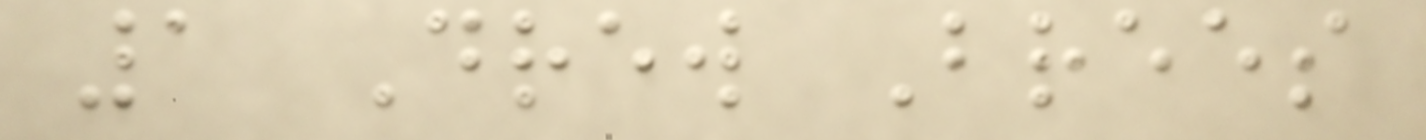1 Drew Brees
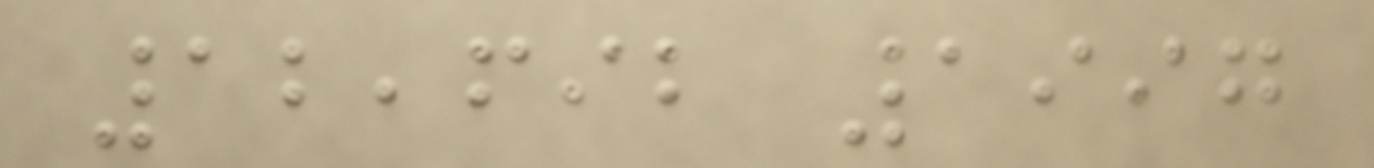12,692 1997
